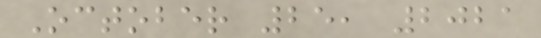October 25, 2021
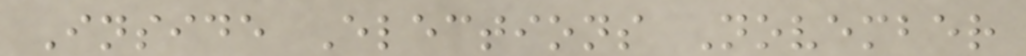Inside Elections November
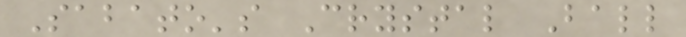Sabato's Crystal Ball
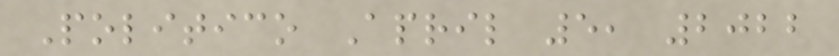Politico April 5, 2022
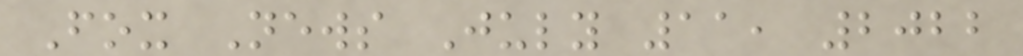Fox News July 11, 2022
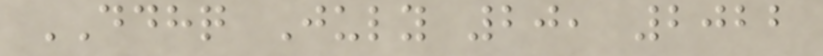DDHQ July 20, 2022
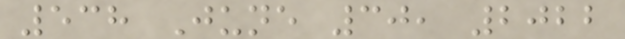538 June 30, 2022
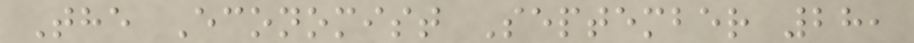The Economist September 28,
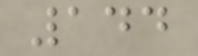144
